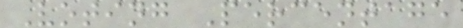Voting Percentage
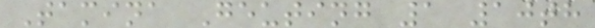Tamina Geuting 1 10th
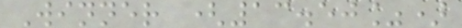Winner (13.50%)
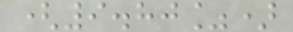(9.80%)
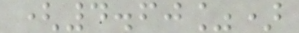(4.60%)
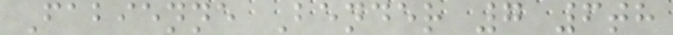Fabienne Bender 7 6th
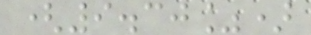(9.30%)
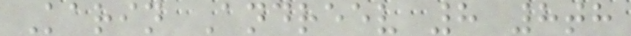Karin Andreev 8 8th
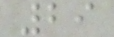29
